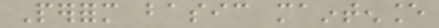Perform basic maintenance
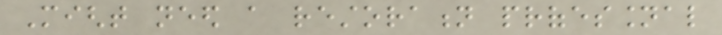Might need a restoration professional
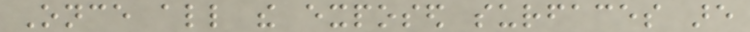Once all the exposed surfaces are
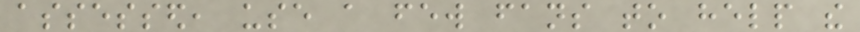assessed, use a few fans to help the
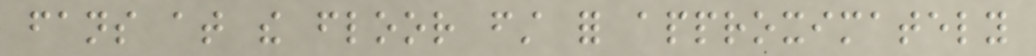fans at the floor first for approximately
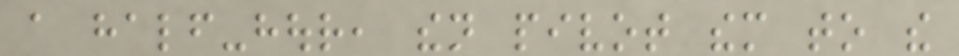a half-hour, then pivot them to the
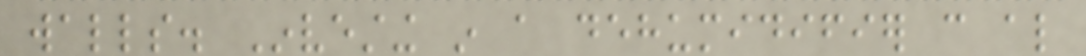walls. Investing in a dehumidifier can also
